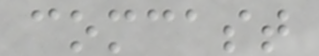comcast
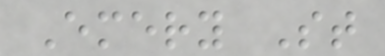Emery St
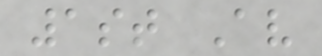1st Av
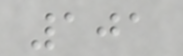101
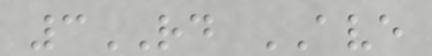3RD AVE
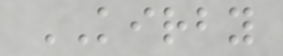KIRBY
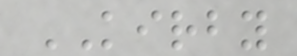KIRBY
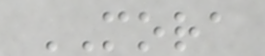MORA
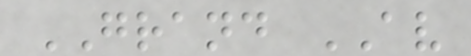GRAND AV
